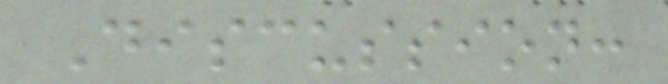Discussion:
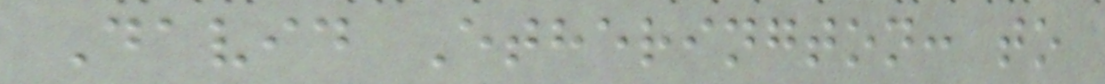David Etherington: to
